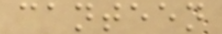canteen
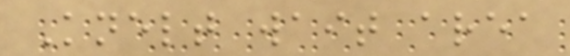Knelt wait area
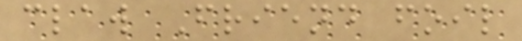claw Friend foil
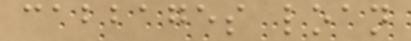cabbages loan
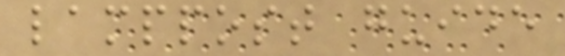lamppost guide
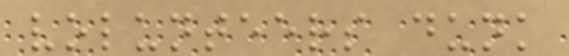volunteers dunk
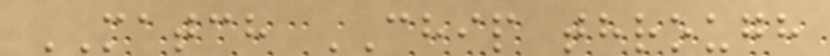MATCH CHIP through
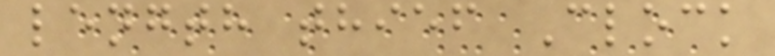length thief Clock
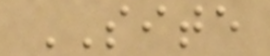SITE
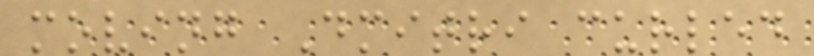moving Dmitri curled
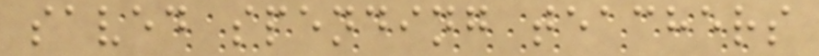saved spending teachers
